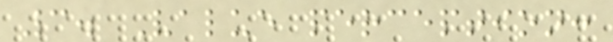3. Value perception:
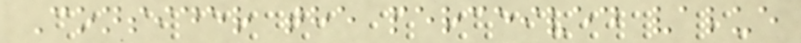Consider the perceived value
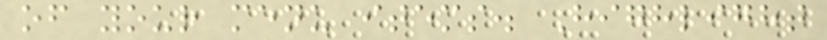of your menu items. Highlight
